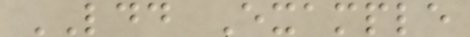LDD Example
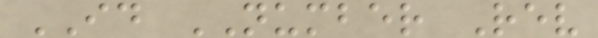ID NUMBER Rev
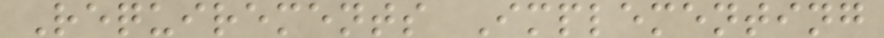Requirements Implementing
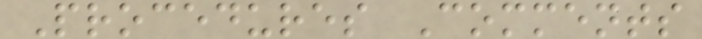Procedures Comments
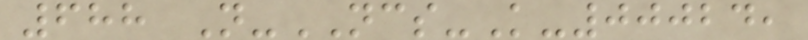688 N-NCS-K-00024,
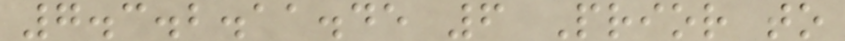7.3.2.11.45 6 Prior to
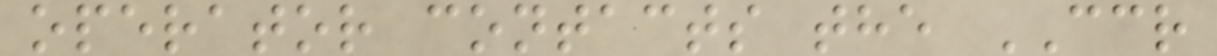operator contacts the CCR
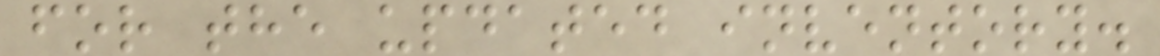for the updated inventory.
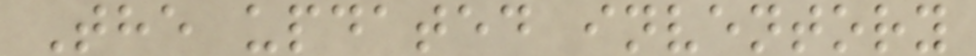The updated inventory
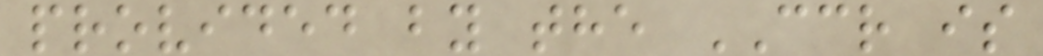provided by the CCR is
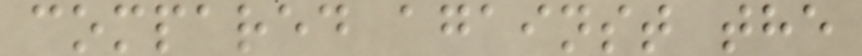compared against the
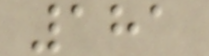181
